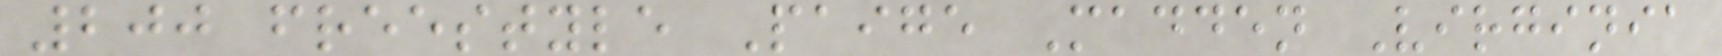200 freestyle Paige Madden Virginia
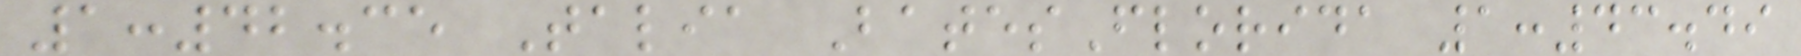1:42.35 Talia BatesFlorida 1:43.49
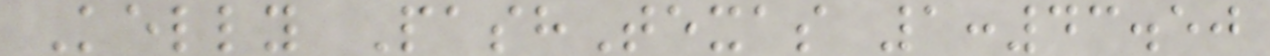Kelly PashTexas 1:43.50
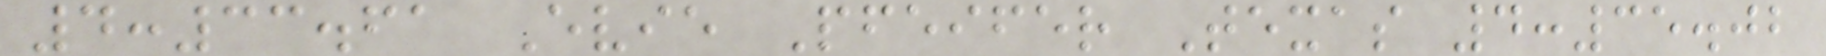4:33.61 Evie Pfeifer Texas 4:35.02
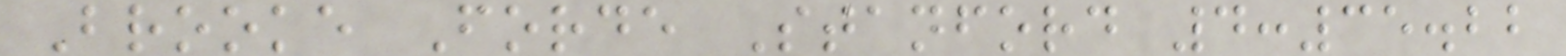Brooke Forde Stanford 4:35.22
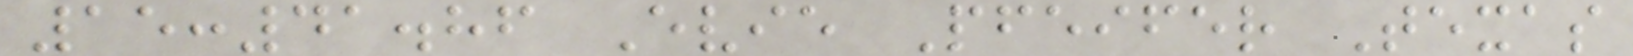15:41.86 Evie Pfeifer Texas
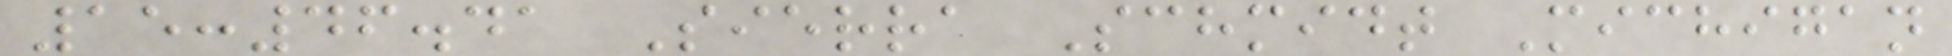15:46.41 Sierra Schmidt Michigan
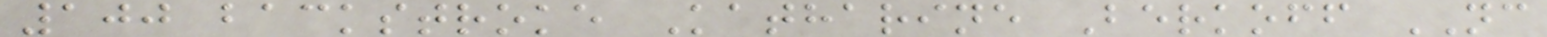100 backstroke Katharine Berkoff NC
